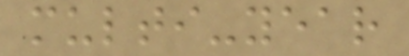multi-year
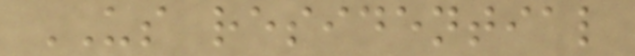US residential
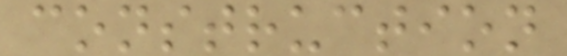construction
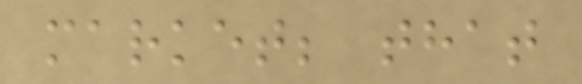market; that
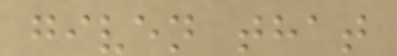given that
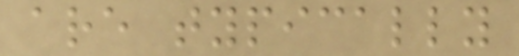are typically
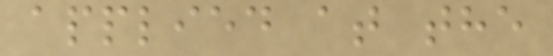applied at the
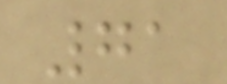71
